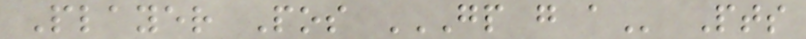Player Pos GP G A Pts
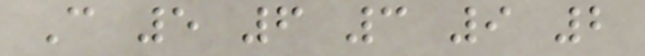C 5 6 3 9 2
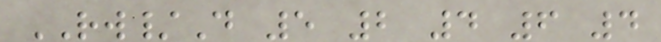RW/D 5 2 4 6 4
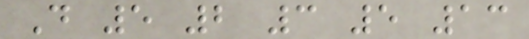D 5 2 3 5 13
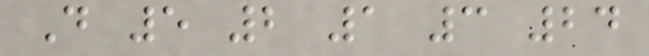D 5 2 1 3 24
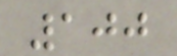100
